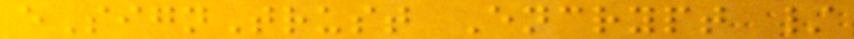eSignTrust Encrypt /
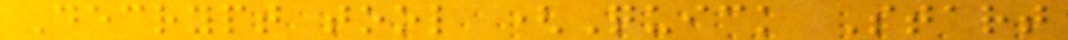Decrypt tool (Quick Start
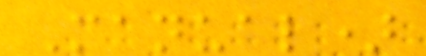Manual)
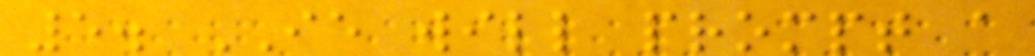5. IE will prompt a
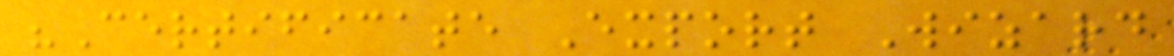"Certificate Export Wizard
